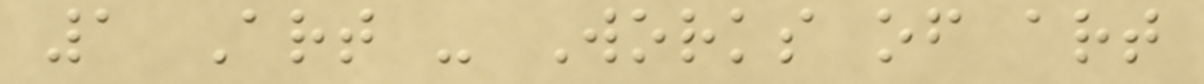1 Art - Works of art
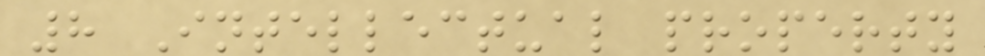8 Intellectual property
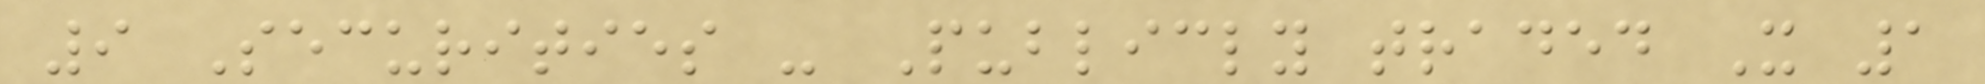9 Securities - Publicly traded X 1
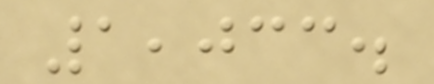1,033.
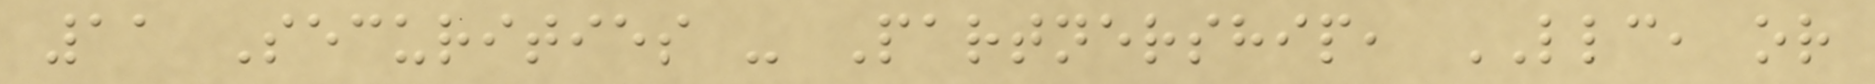11 Securities - Partnership, LLC, or
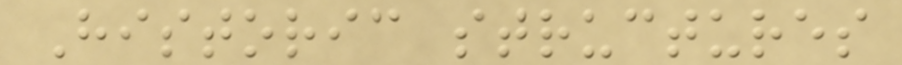Historic structures
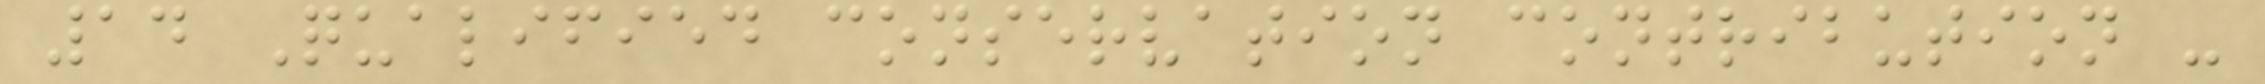14 Qualified conservation contribution -
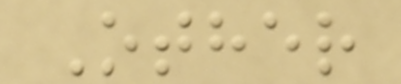Other
